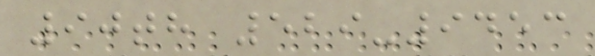90th 529-9453
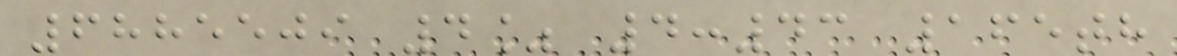6885509 4% 4:43 165th
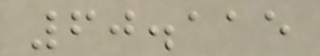60.115
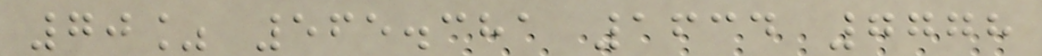70% 565.381 1634 7778
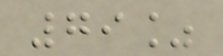79%
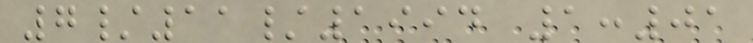7/11/1994 1:01
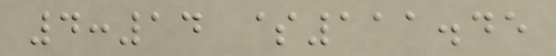4:14 $111.45
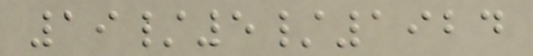19/5/1924
